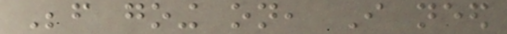Before going on, I need
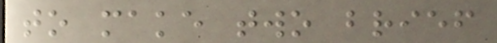to make two brief
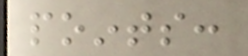points:
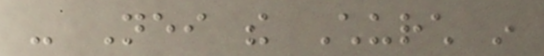- Neither the Church in
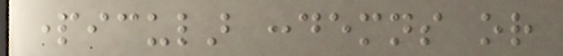particular condemns or
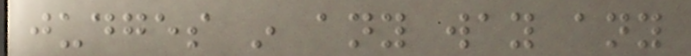judges in any way any
